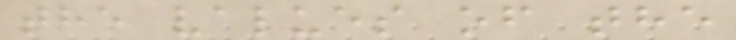the values of the
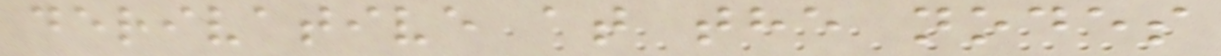derivative at the nodes
